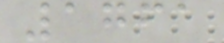1761
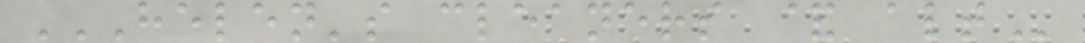HELEN'S CLEANERS & ALT
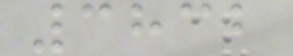3832
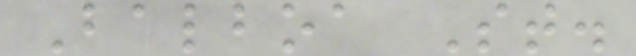Balboa St.
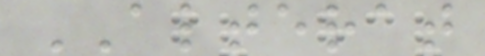ALTERAT
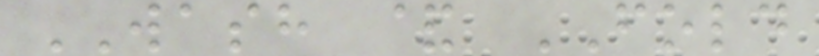WASH & FOLD
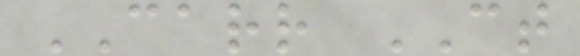CARR CT
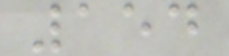154
